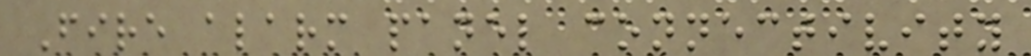Fire alarm panel connectivity
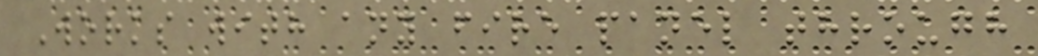Works with any fire panel through
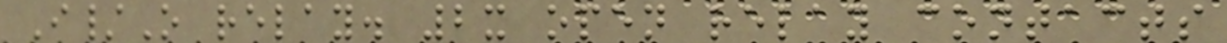I/O relay. 2x open relay contacts
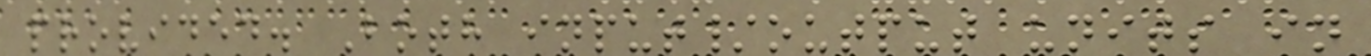provided. Both input/output units in
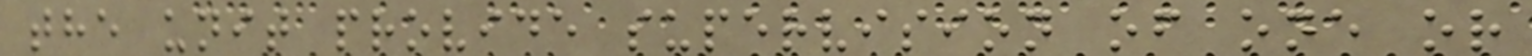the unit provide supervision of one or
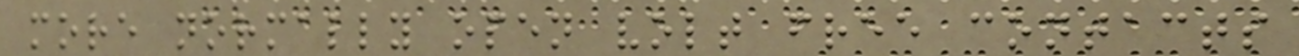more normally open volt free contacts
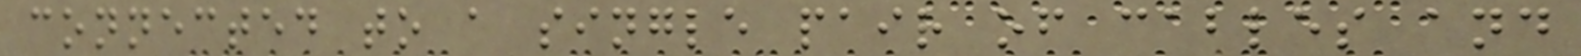connected to a single pair of cables and
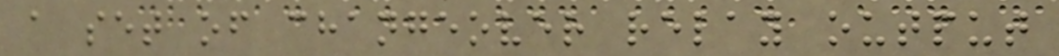a set of changeover relay output
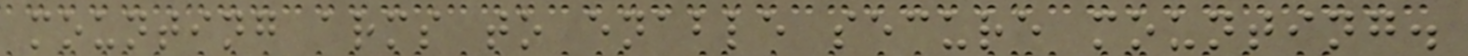mounting arms to enable secure mounting.
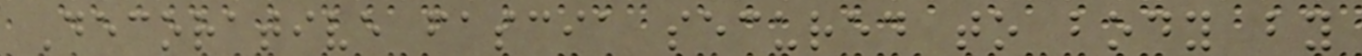Decorative fascia secured to body by
